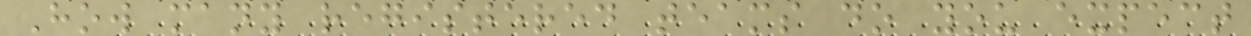How many registered teams do you expect
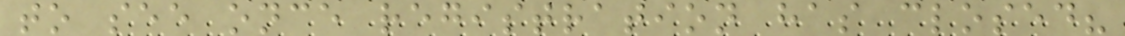to see once registration has closed?
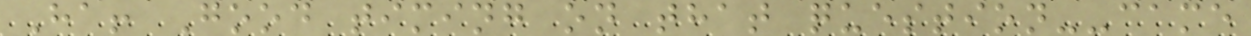Ha! Good timing on that question--came
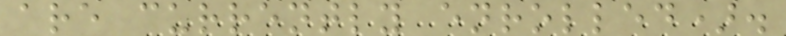are currently enrolled).
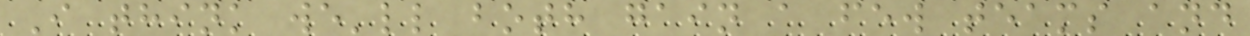I think we'll both gain a few teams and
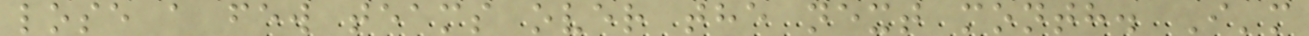lose a few teams over the next month. I'm
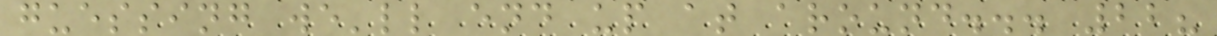guessing we'll end up at around... 22?
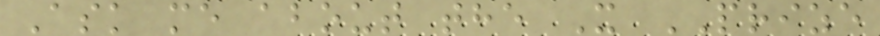Ask me about the X PRIZE
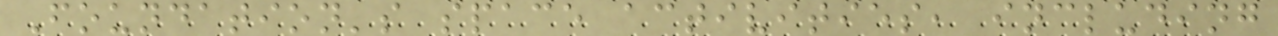Foundation's space activities, including
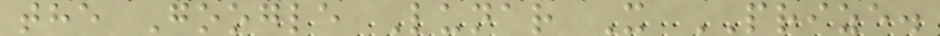the Google Lunar X PRIZE.
